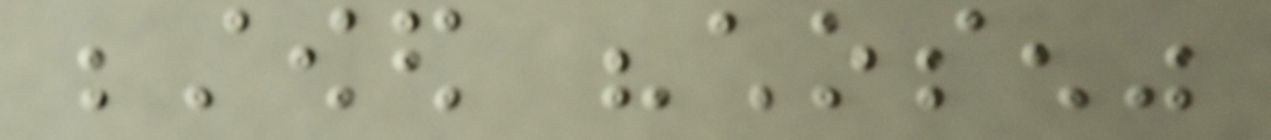bestowed "chosen"
